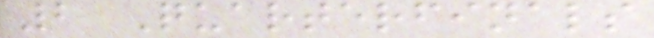2 Quarterfinals
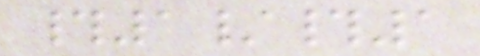#1/#1
